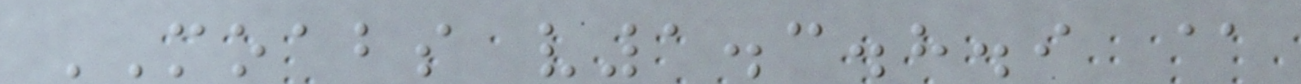MOABS v1.3.8.9 @
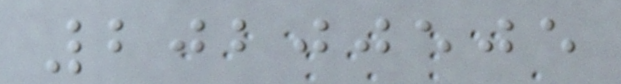20200505
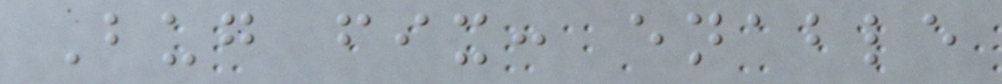Bug fix: enable
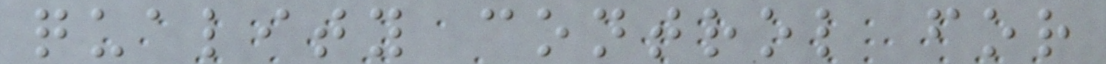quality control for
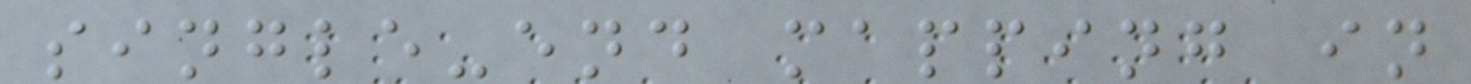single-end mapping in
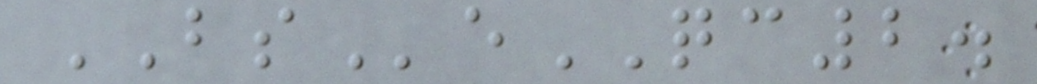BSeQC2.
